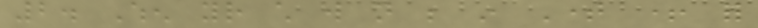2. When your child will not be in Time + for
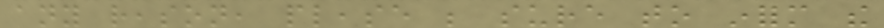any reason, please be sure to inform the
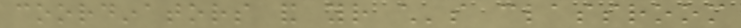coordinators and your child's classroom
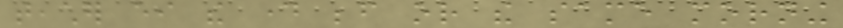teacher either the day before or the same morning
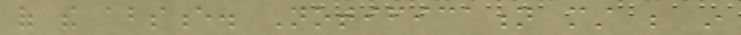of the absence. Notification must be in
